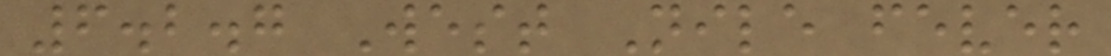6.2.7 West Nile fever
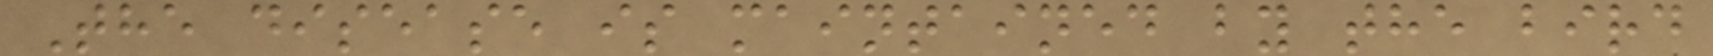The disease is maintained by the bird
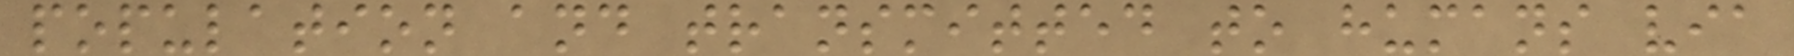population and transmitted to humans via
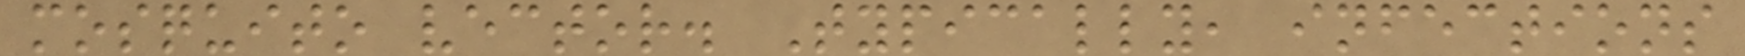mosquito vector. Typically, infections
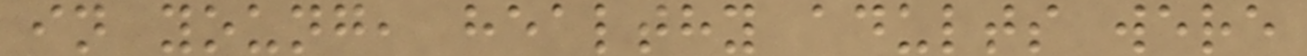in young, healthy adults were
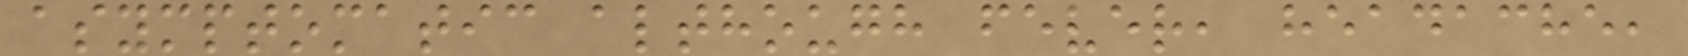asymptomatic although fever, headache,
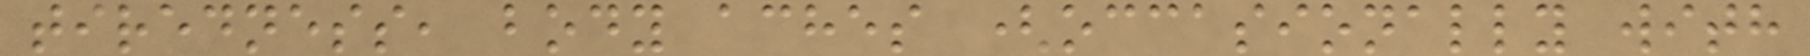tiredness, body aches (occasionally with
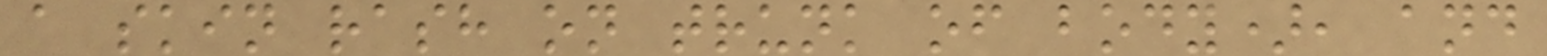a skin rash on trunk of body), and
